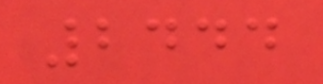2444
